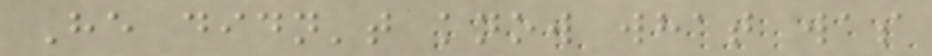He didn't know what was
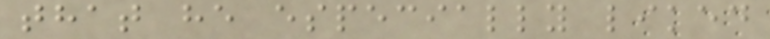that he especially liked
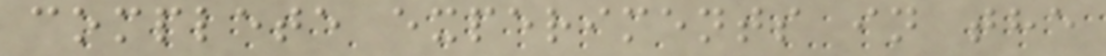complete experiments in the
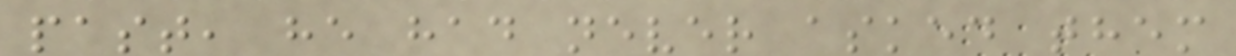past, he had never asked them
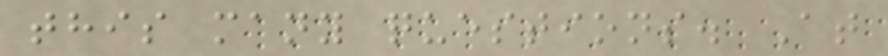this many questions. At
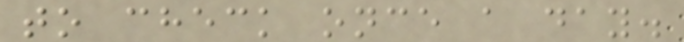to check once a day.
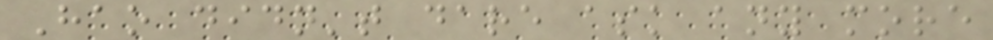Hao didn't dare ask any more
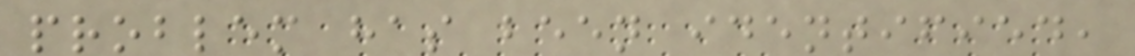problem has been identified,
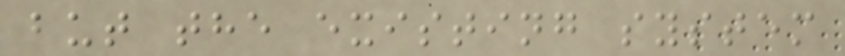but the existing system
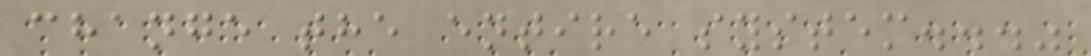change the entire system..."
